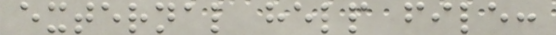external help file:
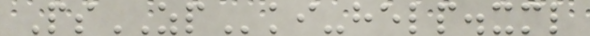PsZPki-help.xml
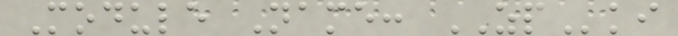Module Name: ZPki
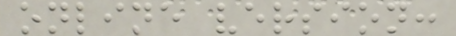online version:
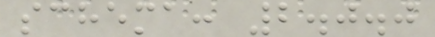schema: 2.0.0
